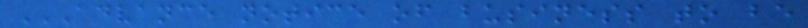ADVANCE NOTICE OF BUSINESS TO BE
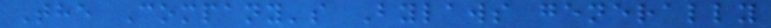The Company's Bylaws generally
